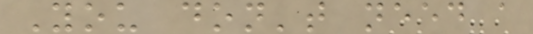You don't need a
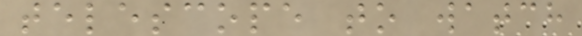telescope to watch
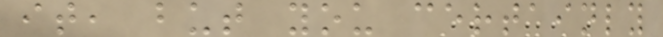it, but you certainly
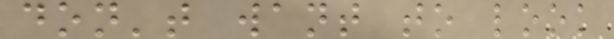don't want to look
